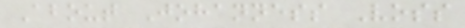About Johanness Voss
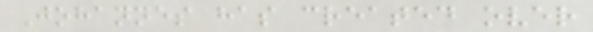Johannes has created over
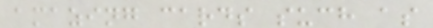amazing cards such as
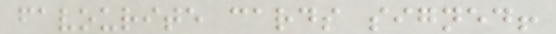favourite cards signed!
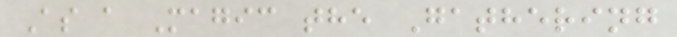As a Magic the Gathering
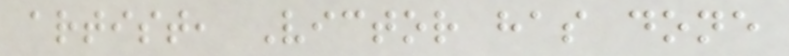artist, Victor has done
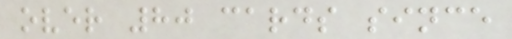over 80 cards since
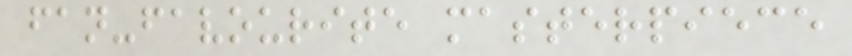fan-favourite masterpiece
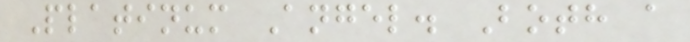Platinum Angel. Both a
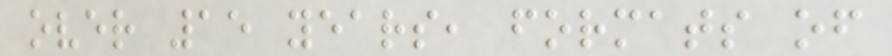over 15 years, formats of
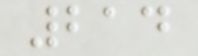214
